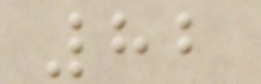82
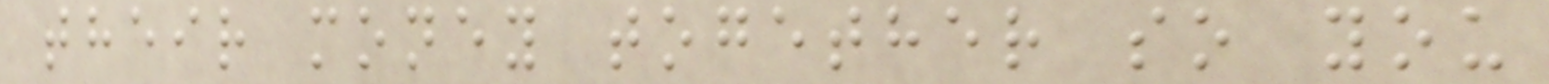their money together so you
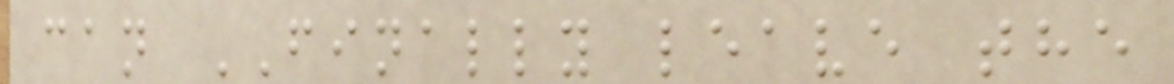can FINALLY leave the
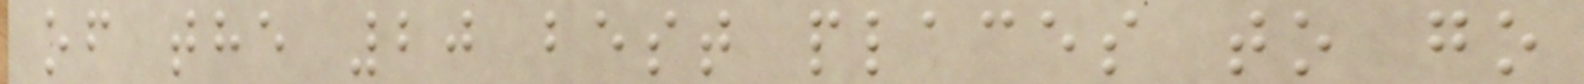of the 20 best places to go
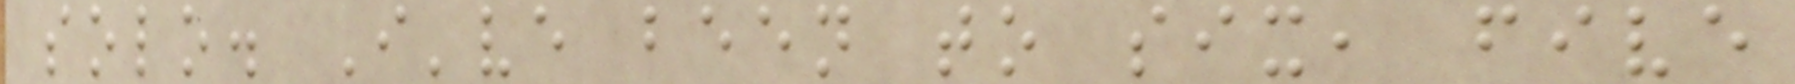solo. I've been to six, five
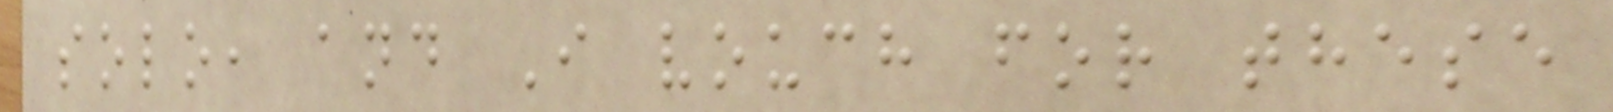solo, and I vouch for these
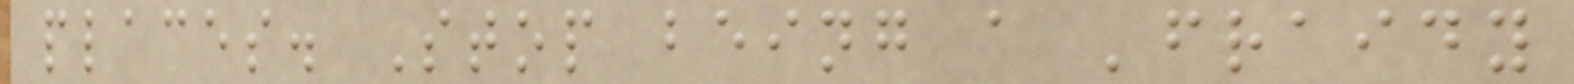places. Stop being a 'fraidy
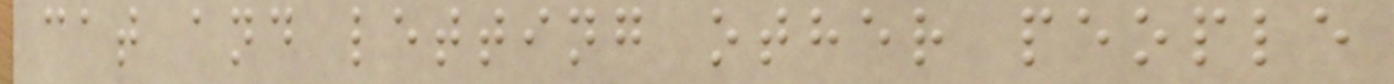cat and letting other people
